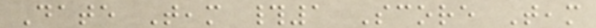Date Team #1 Score Team
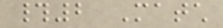#2 Match
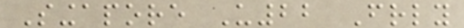Singapore U22 Friendly
